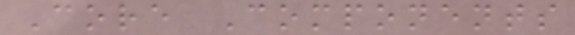Core Components
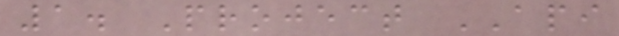1. Project API
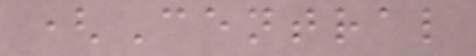(Central
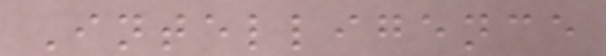Intelligence
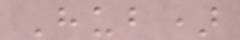Hub)
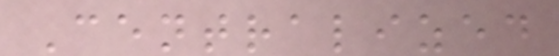Centralized
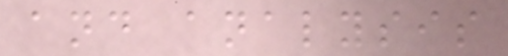and analysis
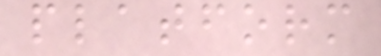platform
